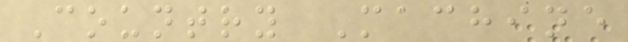Country Machine
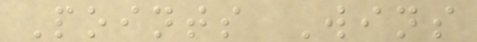Points Wins
